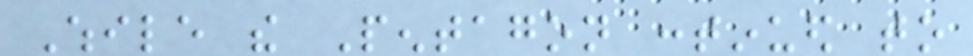While the Pentagon continued to
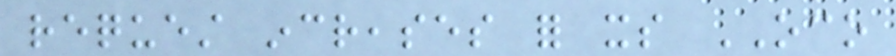request increases for its OCO
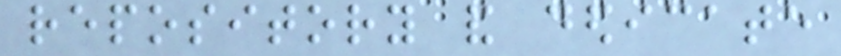repository and dedicate
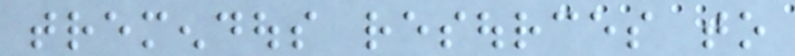tremendous resources to
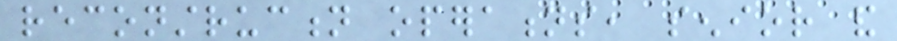reconstruction operations, senior and
